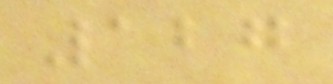127
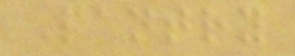Pantry
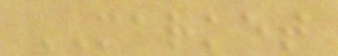MARKET
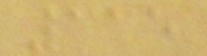115
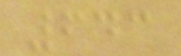643
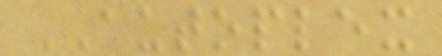AUTOPLEX
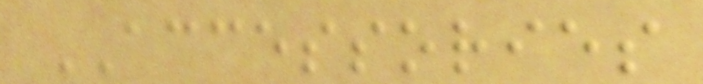ACCESSORIES
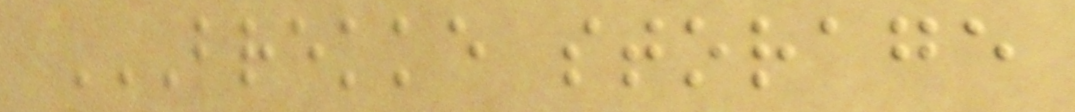BREKKE STORAGE
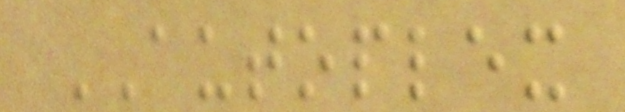AUTOPLEX
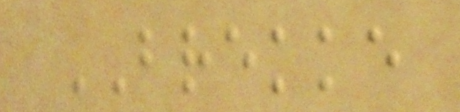BREKKE
